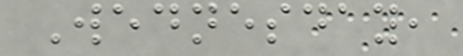Wednesday,
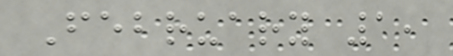February 1,
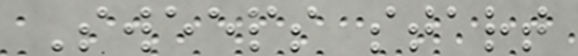Sweeps start
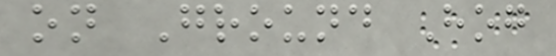on Ground Hog
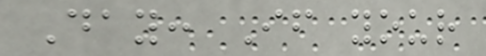Day: If your
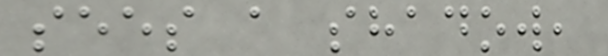sees a shadow,
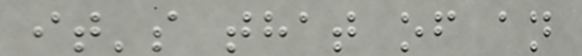it's that of an
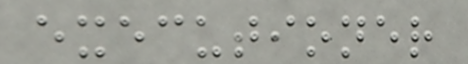executioner
